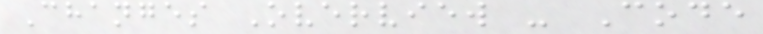Changes Overview - Code
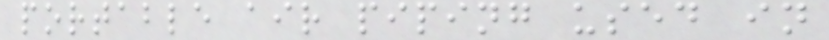portable air piping used in
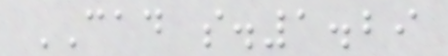CAD s.1.29
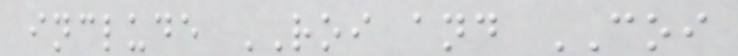include ROI and COI
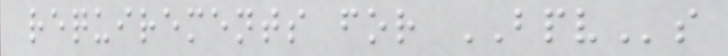requirements for BPVs
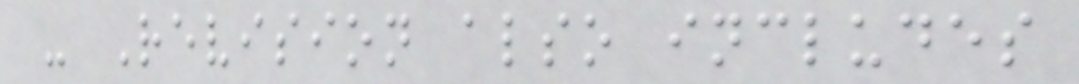- Revision also includes
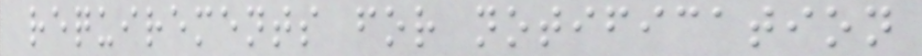requirements for notification
